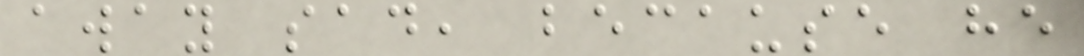away sad, because he
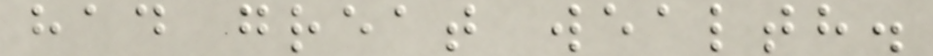had great wealth.
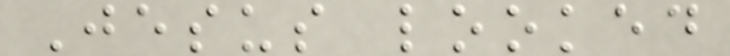Jesus looked
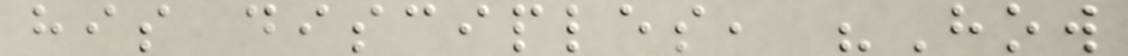his disciples, "How
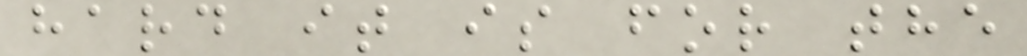hard it is for the
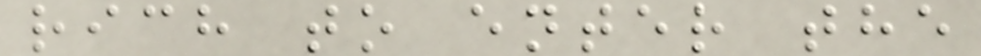rich to enter the
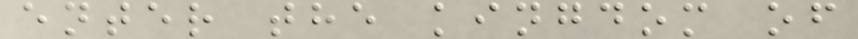enter the kingdom of
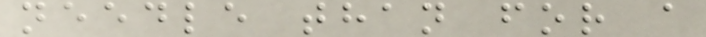needle than for a
